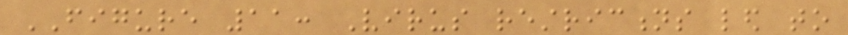FIGURE 11: Virus restrictions led to
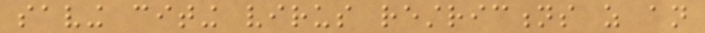saving citing virus restrictions as an
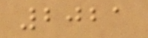2021
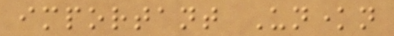important Unknown
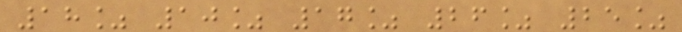18% 10% 17% 26% 25%
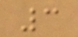3
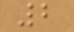2
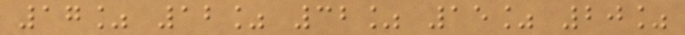17% 12% 32% 15% 20%
